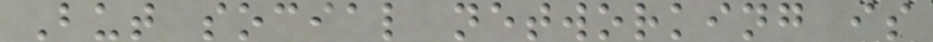But social networking is
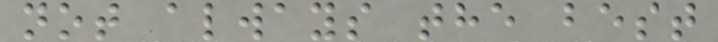not always the best
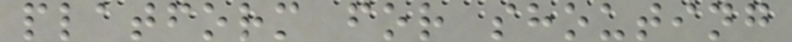platform for shouting
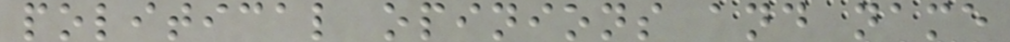political opinions and name
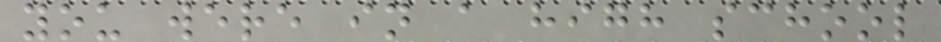you were in a high school
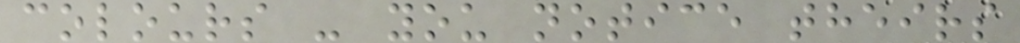colours - you notice theirs
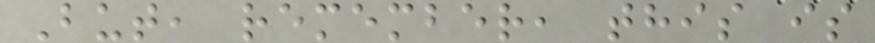But, remember, this is
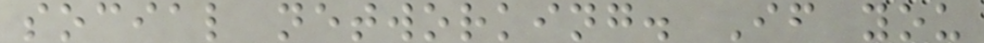social networking. If you
